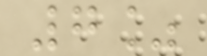7%
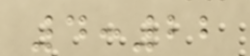4:22
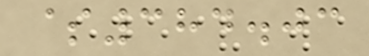$384.03
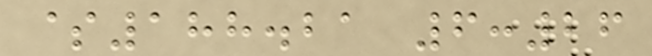$188.21 6:26
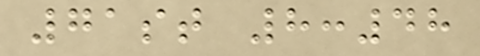71st 8:48
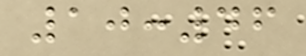10:46
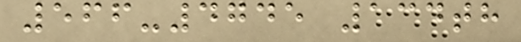566-4745 134th
